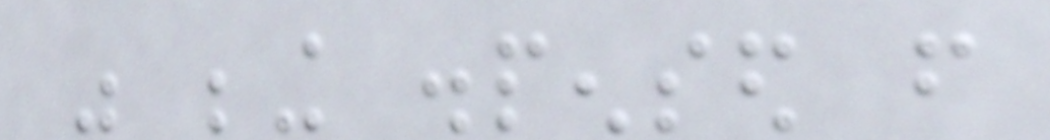was being dispensed from
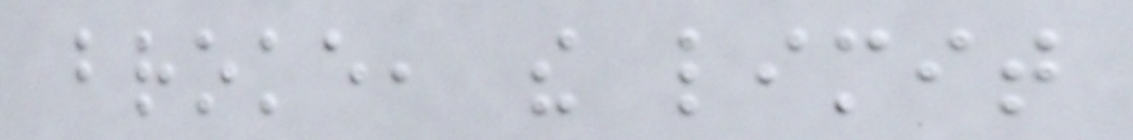broke, the limit
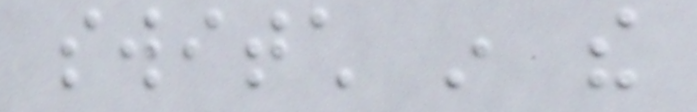switch in the
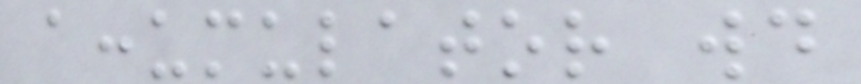accumulator would
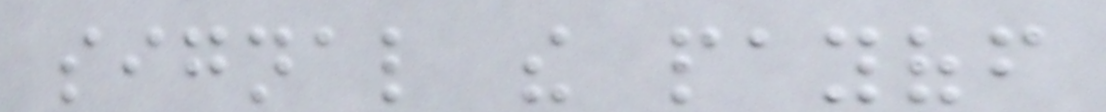signal the payoff
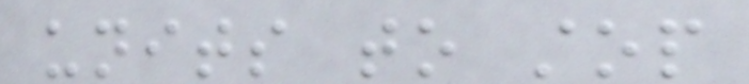units to stop
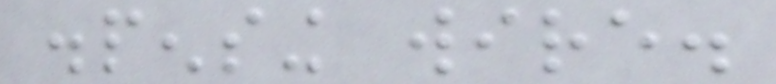dispensing wire.
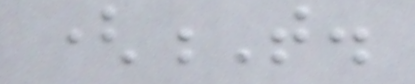(T.
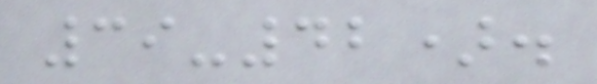39-42).
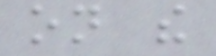on the
